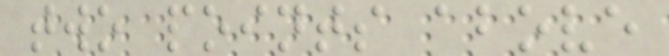two points above
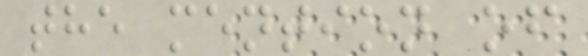the mention of
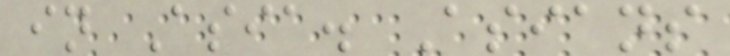in Asia. Asians
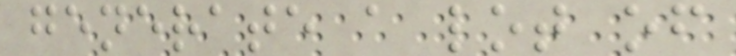generate a lot of
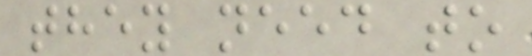they need to
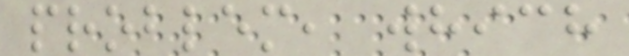problem, which
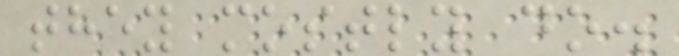they mostly do.
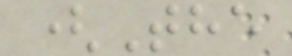(The
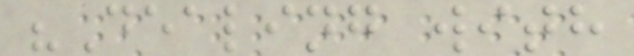"Dealing with
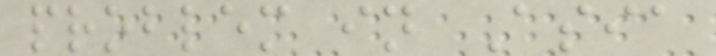problem in Asia
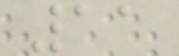11
